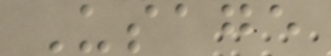Usage
